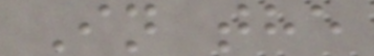In the
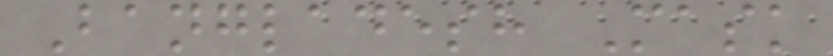Bangladesh Mask
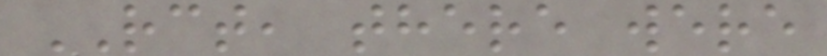RCT, there were
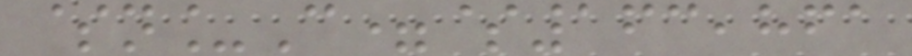$n_C=$163,861
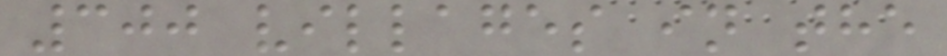300 villages in the
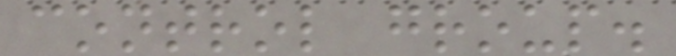control group.
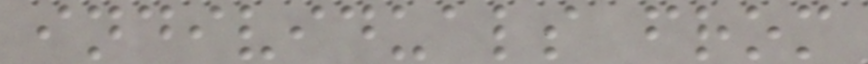individuals from
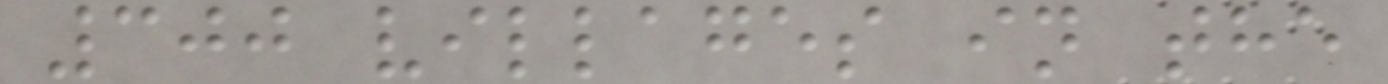300 villages in the
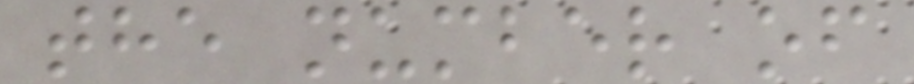the number of
